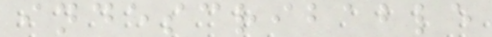indescribable
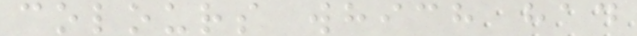colours which had
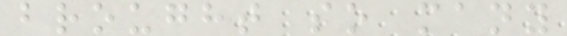brought so many
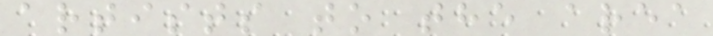artists to the area
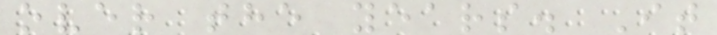over the years. It
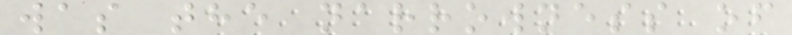was the narrowness of
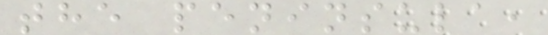the peninsula,
